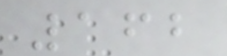162
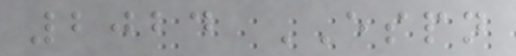2024 ESPN
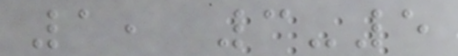1, 3-5
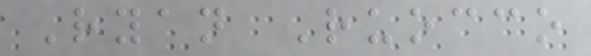Ryan Ruocco
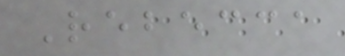Rebecca
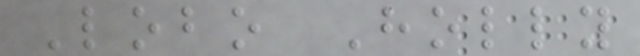Lobo Holly
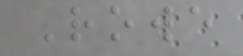Rowe
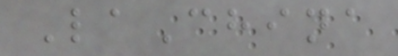LaChina
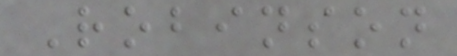Robinson
